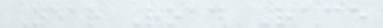Year Road Race
